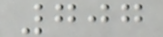707
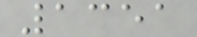1351
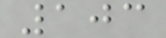103
